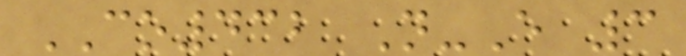CO432 N-E 3
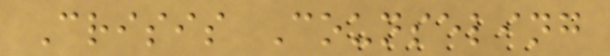Crisis Counseling
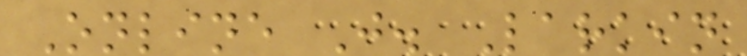Online J. Larkin
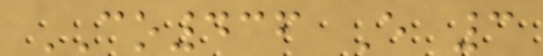CO436 E 3
